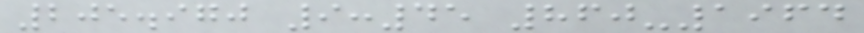205.970 9:45 860-1964
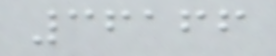36166
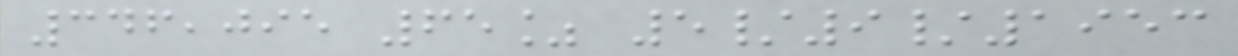346,095 65% 5/9/1953
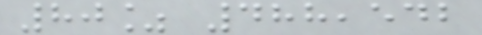80% 488,542
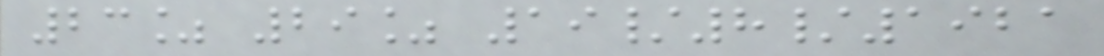23% 29% 19/8/1921
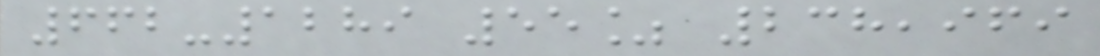662-1289 55% 238,969
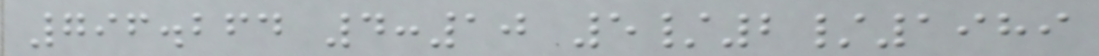796.264 4:10 5/2/1989
